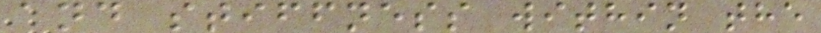and stiffness within the
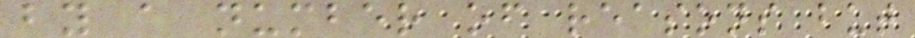by a number of reasons but
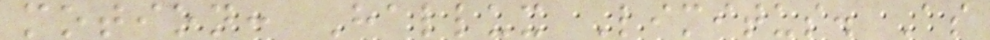motion: Hallux Limitus. As
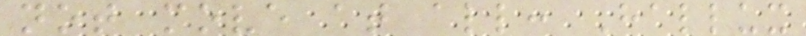not move at all: Hallux
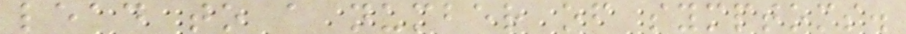lead to a number of symptoms.
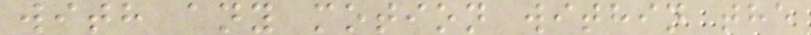with any motion within the
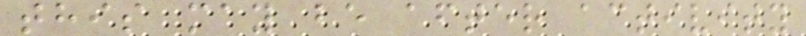this may be after activity
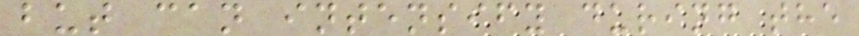but can intensify during the
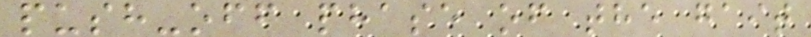push-off phase of the gait
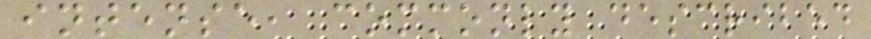intense, commonly described
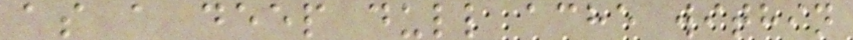as a deep dull ache within
